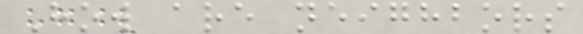How are neighbors
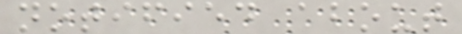notified about
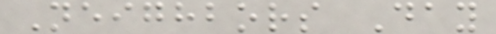Neighbors Day
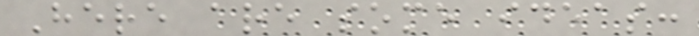Here are some ideas:
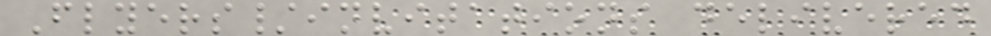Flyers/invitations delivered
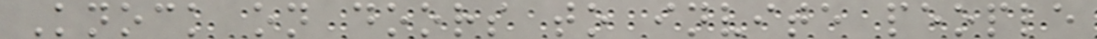Knock on doors to invite people
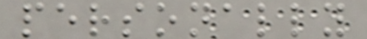personally
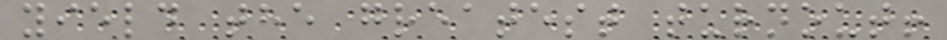yield the greatest turnout!
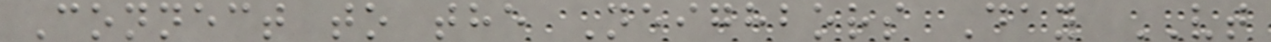Connect to the Neighbors Day VT
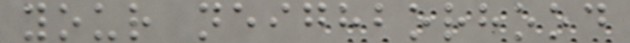your neighborhood
